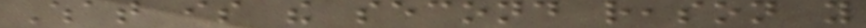What is the second reason you
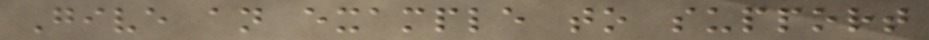Give an example to support
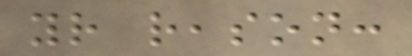your reason:
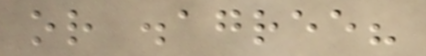or disagree?
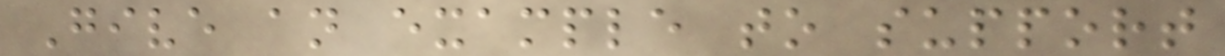Give an example to support
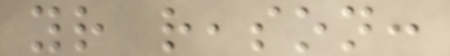your reason:
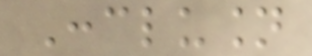Conclusion
